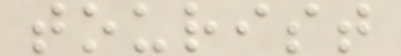tourist
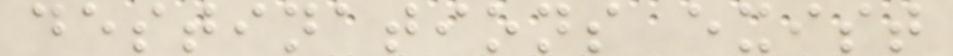destinations exist
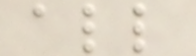all
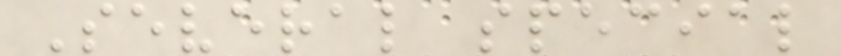Several special
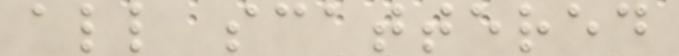all scattered
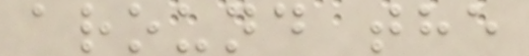around the
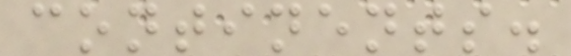continents.
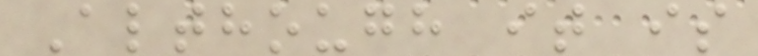Although it is
